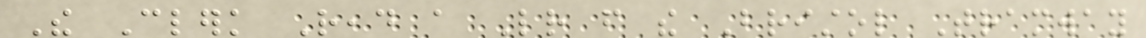The Clerk Read a Letter from the Bristol Tramway
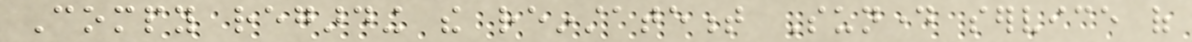Compy regarding the reinstatement Sunday service of
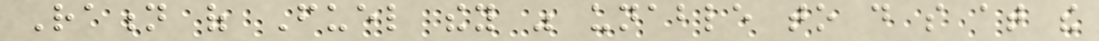Ration of Fuel they was unable to do so at the
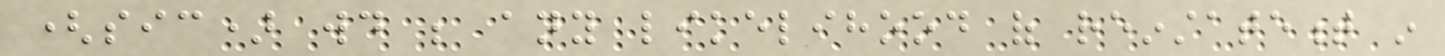(sic) would be any likelihood of reinstatement in
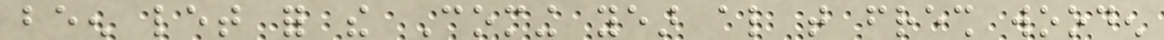been let for the Coming year also that fresh wooden
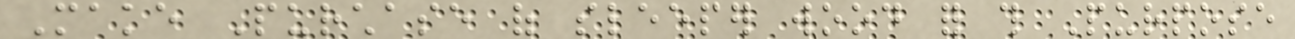Make Purchase of sleeper wood for this Purpose
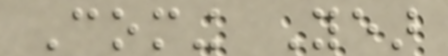Coming Year
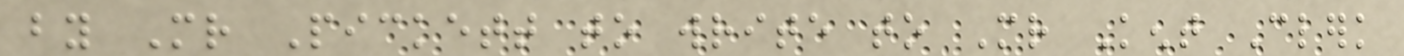by Mr Pickett to write to Mr Kent Clerk
